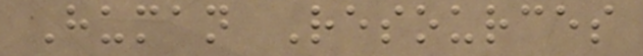Human Resources
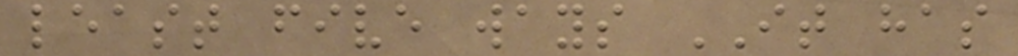least five ways IT has
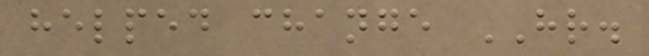helped change HR.
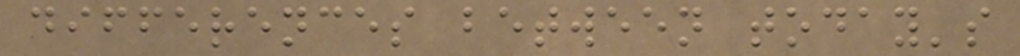differences between today's
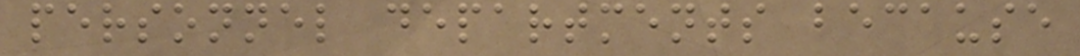personnel departments because
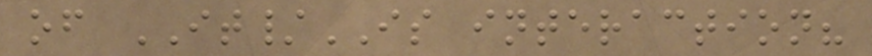of IT/IS interaction?
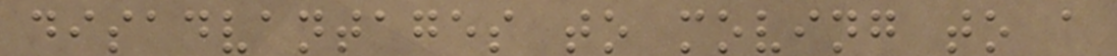disadvantages to moving to a
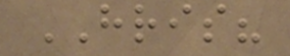HRIS?
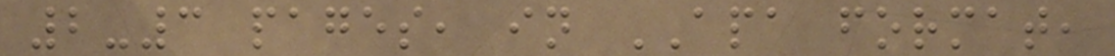2-3 pages, in APA format,
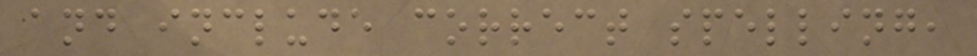and include correct spelling,
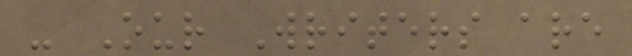- Our Writers are
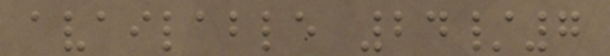available 24/7
